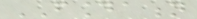FOUNDATION
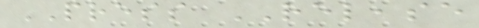PRESS RELEASE
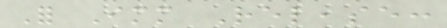For Immediate Release:
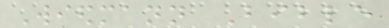Wiedmann Bible
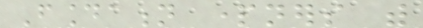Foundation partners with
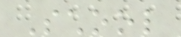School
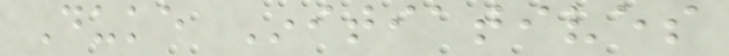Duke Initiatives
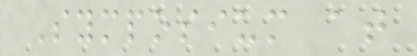Symposium at
